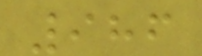986
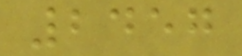2457
